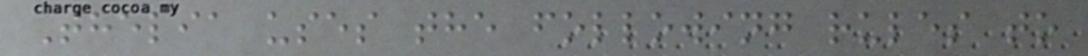Thelia uses the following rules to
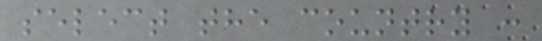select the country :
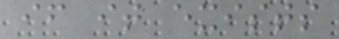if it exists
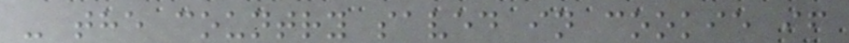- the country saved in cookie if
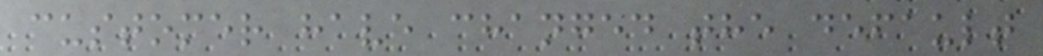customer have changed the default
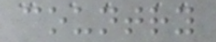country
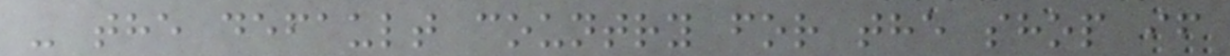- the default country for the shop if
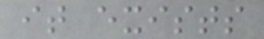it exists
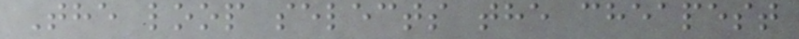The loop selects the cheapest
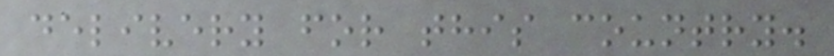delivery for this country.
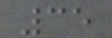35
